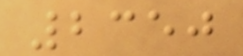2350
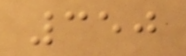350
